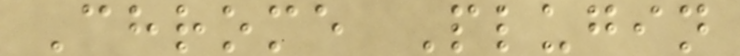Chrome Plugin
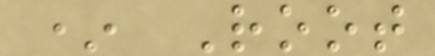* Root
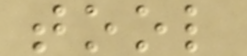tool
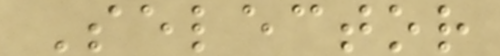Selector
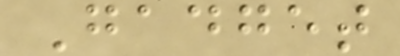Gadget
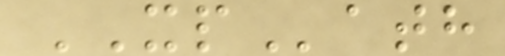XPath
